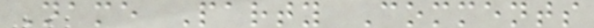Name Party Comments
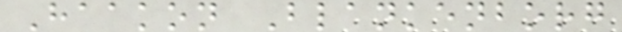Haakon Blankenborg
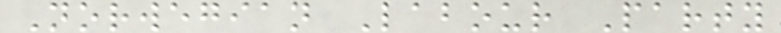Norwegian Labour Party
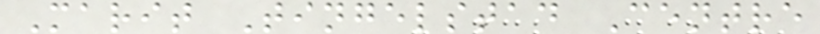Marit Tingelstad Centre
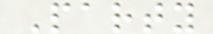Party
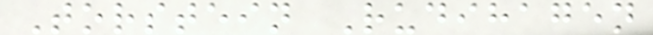Torstein Rudihagen
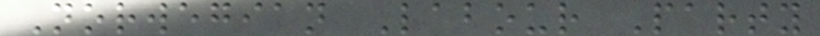Norwegian Labour Party
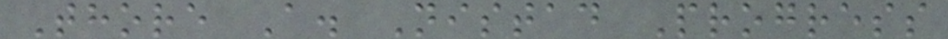Thore A. Nistad Progress
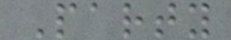Party
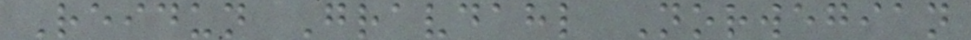Reidun Gravdahl Norwegian
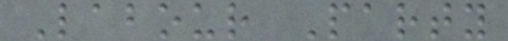Labour Party
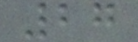27
